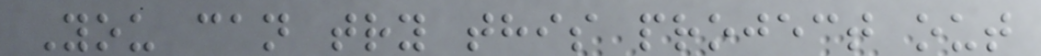You can try this project out
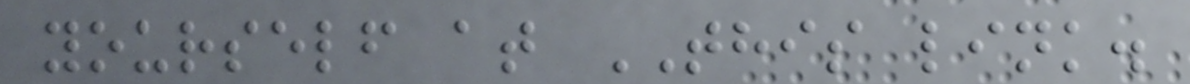yourself at THIS link.
